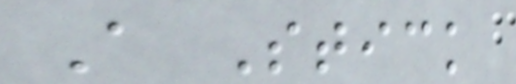A Stick
